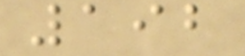192
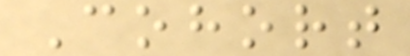Cohort
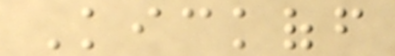Kickoff
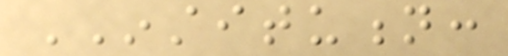INSTITUTION:
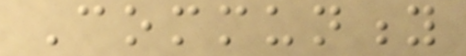Community
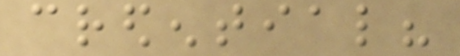credential?
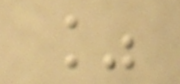%
